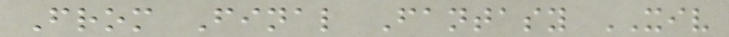From Final Fantasy XIV
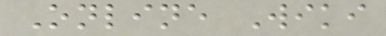Online Wiki
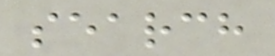search
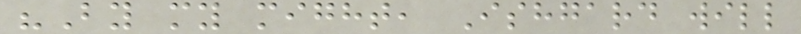"By my might, Ishgard will
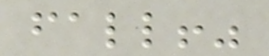fall!"
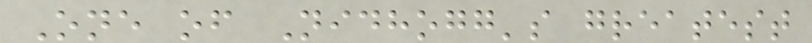One of Nidhogg's greatest
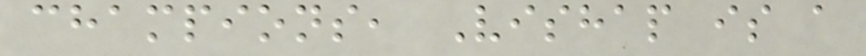champions, Vishap is a
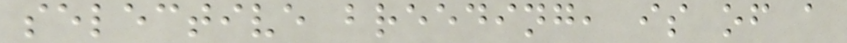selective breeding, is of a
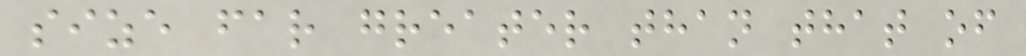size far greater than that of
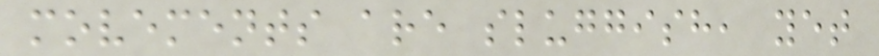movements are sluggish, yet
